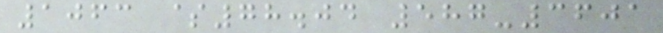1063 $78.04 587-3601
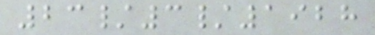23/3/1928
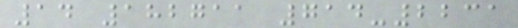14 182711 714-2231
